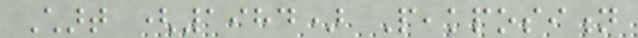Chart (1984) Peakposition
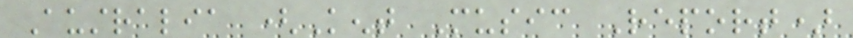Australia (Kent Music Report)
